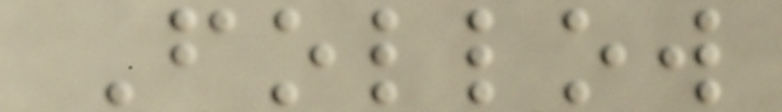Follow
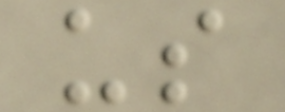us
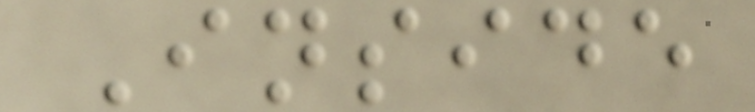Inside
